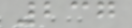237
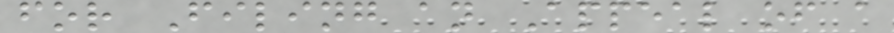for Filing an Appeal of a
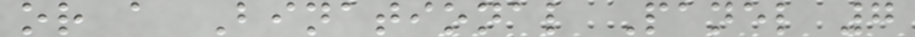or a Binational Panel 7
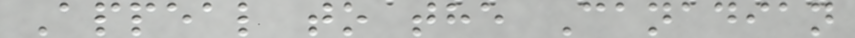Appeal to the Canadian
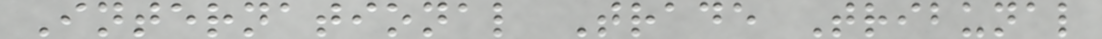International Trade Tribunal
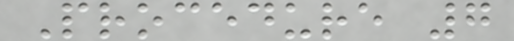Procedure 7
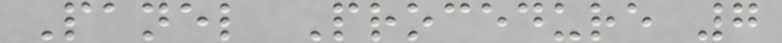Panel Procedure 7
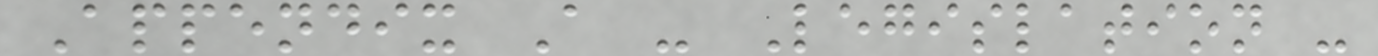Appendix A - Legislation -
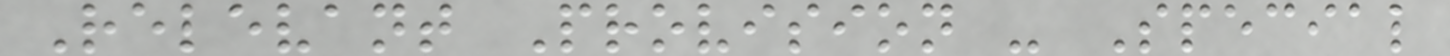Relevant Provision - Special
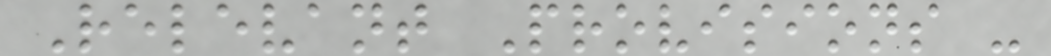Relevant Provisions -
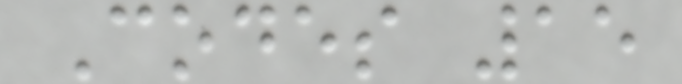Codes 15
